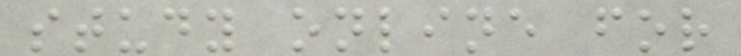study online for
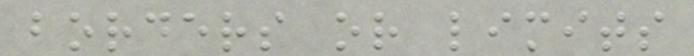borders or limits
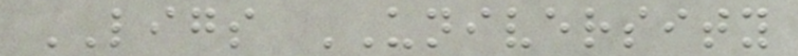LIGS UNIVERSITY
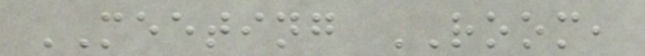MEETING ROOM,
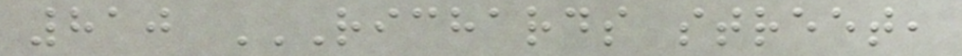810 RICHARDS STREET,
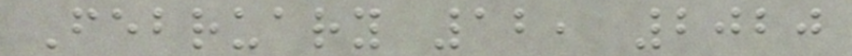February 12, 2020
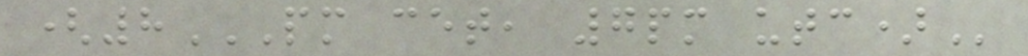(8PM CET, 7PM UTC)
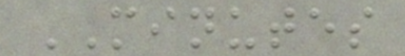MINUTES
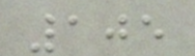105
